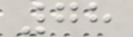78
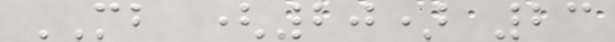MB (20) 23
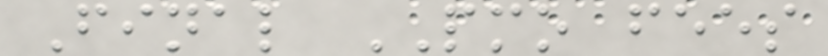Final PMO fees
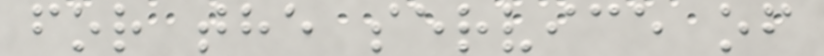for the service of
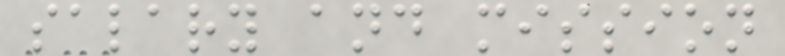salary and mission
